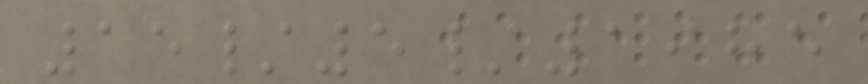15/5/1985
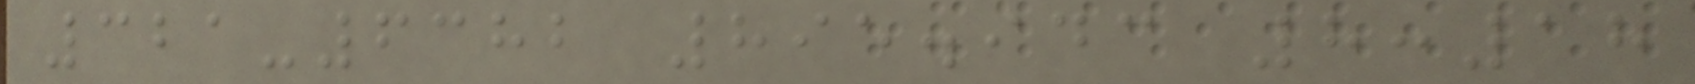321-6382 895.943 8:18
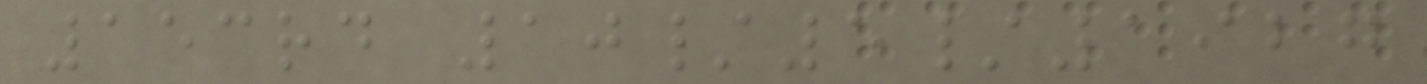153rd 10/5/1927
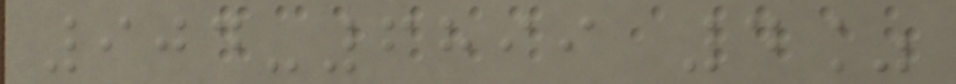904-6899 4%
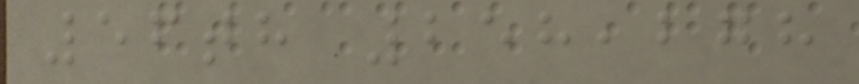56th 258,278
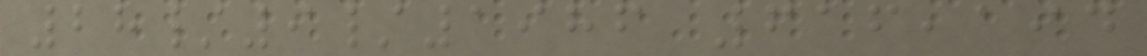28/9/1986 616,194
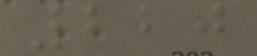220
